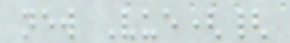new Vue({
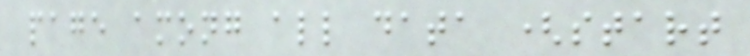page among all data (start
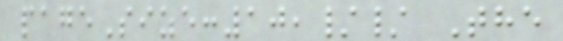pageSize:10,// The
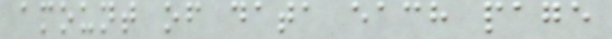amount of data each page
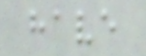have
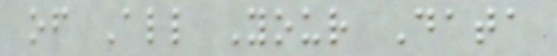of All Your Data
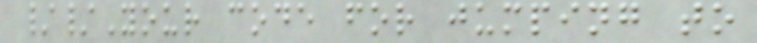//Your code for jumping to
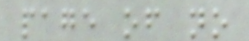page of no
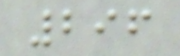296
